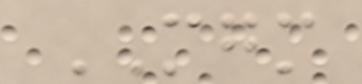MGM
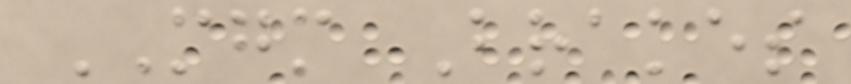MGM Brakes
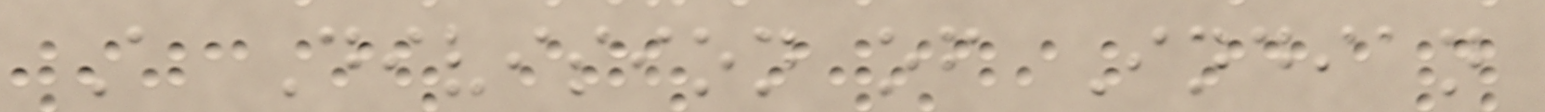A Division of Indian
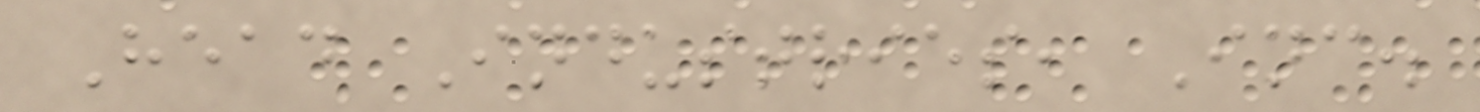Head Industries, Inc.
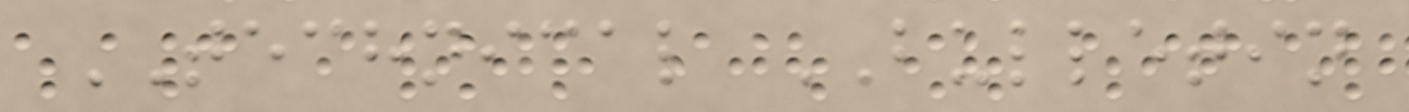TECHNICAL BULLETIN
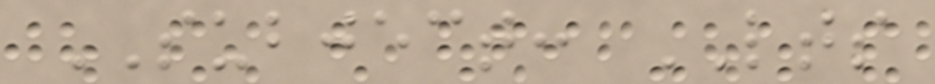SUBJECT: LTS
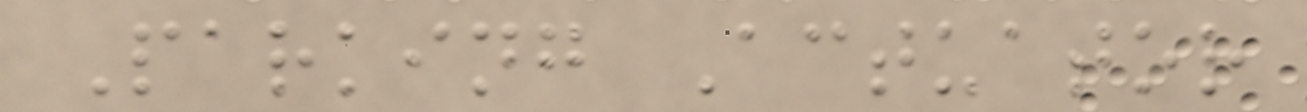Parking Actuator
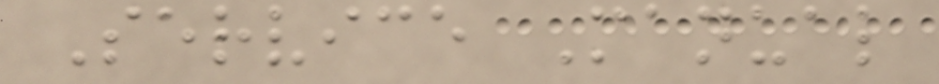Service Manual
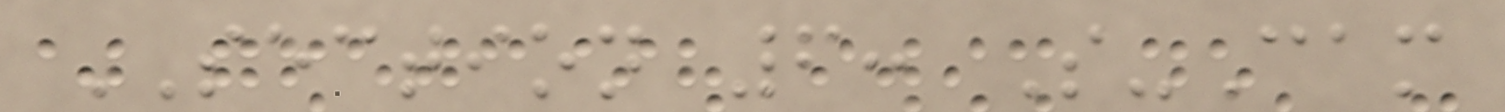SECTION 6: S-Cam
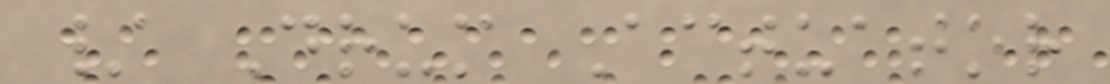/ Drum Actuator
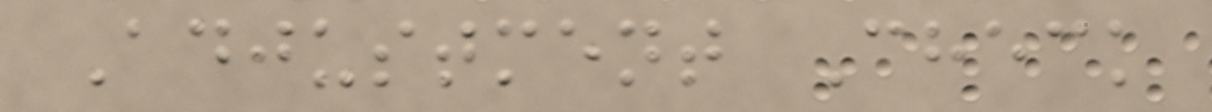Adjustment Check
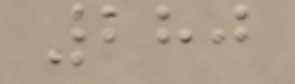280
